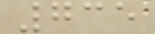735
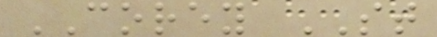COREY ST
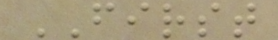FIRST
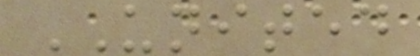UNITED
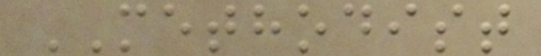METHODIST
